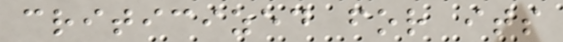criticized for its
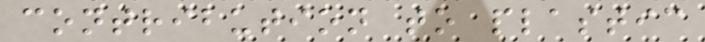contribution to plastic
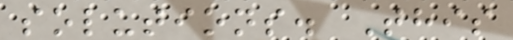solutions. This
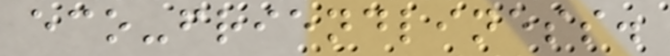eco-friendliness.
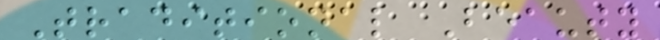Traditional Beauty
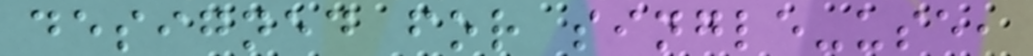designed for single-use,
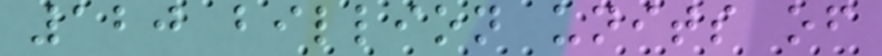120 billion units of
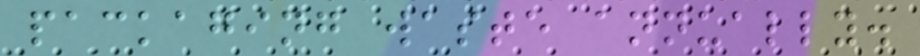packaging waste annually.
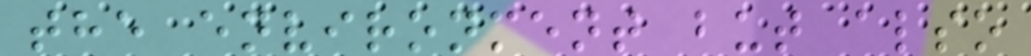the environment but also
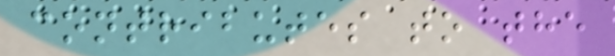contributes to the
